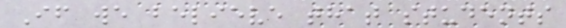If we believe that students
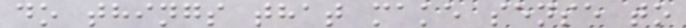do things that make sense to
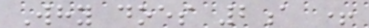Why does 2a +
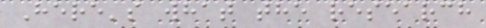Here's what the research
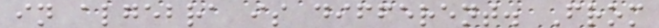in algebra is different. From
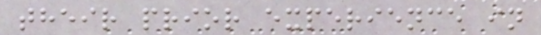their prior experience in
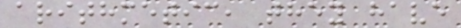arithmetic, they have
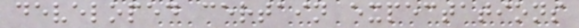developed certain expectations
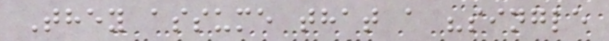They assume that a "single
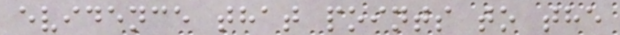evidence that points to the
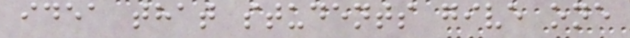idea that students give one
